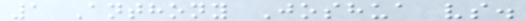1 Anthony Joshua vs.
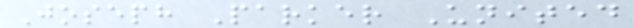Joseph Parker United
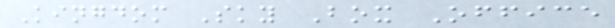Kingdom Sky Box Office
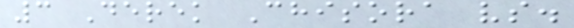3 Derek Chisora vs.
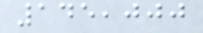145,000
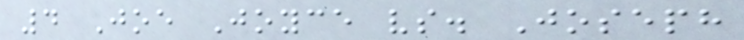4 Joe Joyce vs. Joseph
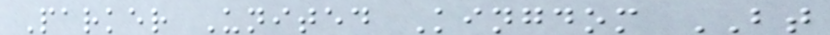Parker United Kingdom BT
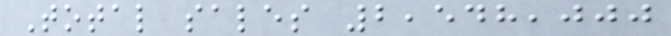Total sales 2,548,000
